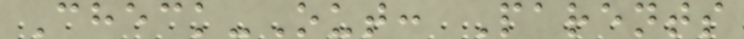Check-Out: Parents
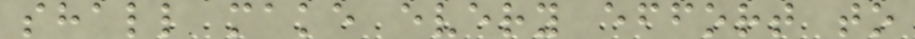shall make every effort to
